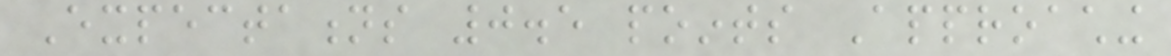Expectations 0.5 points Approaching
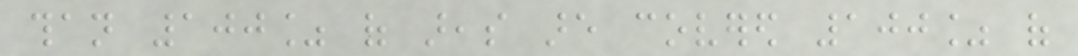than 100% of areas are covered 100% of
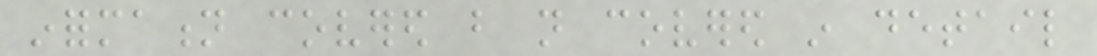information covered but not covered in detail
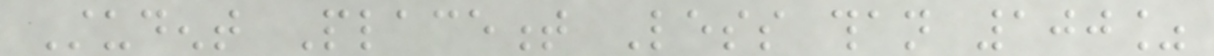Student Placement Less than 100%
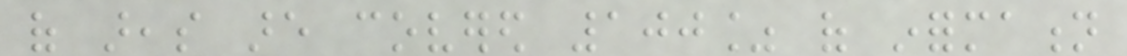of areas are covered 100% of information
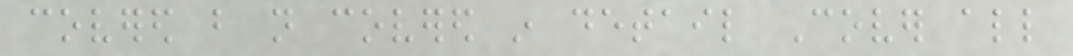covered but not covered in detail Cover all
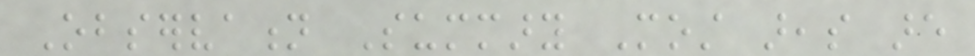Observation Summary Most areas are
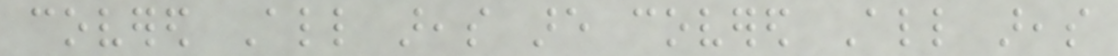covered All areas are covered All areas
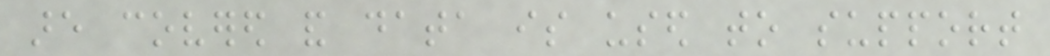are covered and data is used to support
